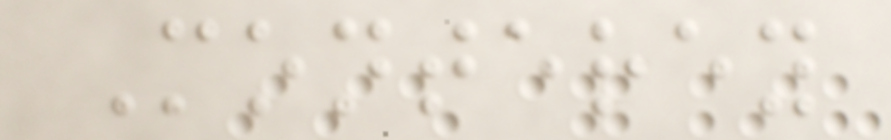Monterey
